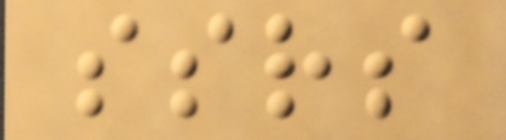ssrs
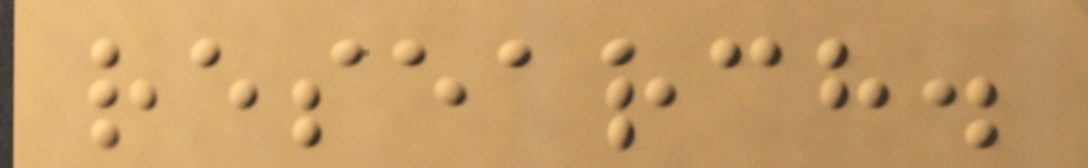research.
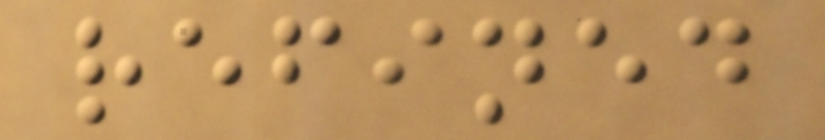refined
